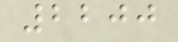2200
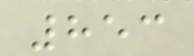853
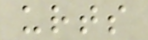urts
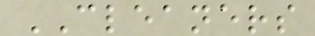CLEANERS
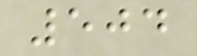504
